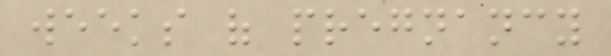weeks of pregnancy
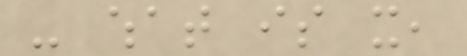- what is it,
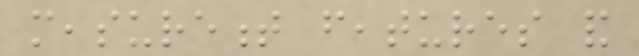measurement features and
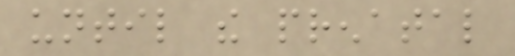until the prenatal
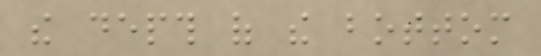the depth of the bottom
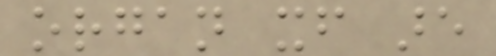organ itself are
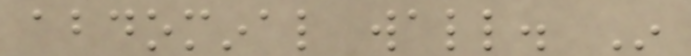abdominal wall. In
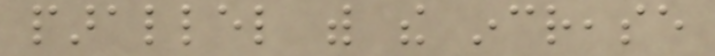parallel with the increase
